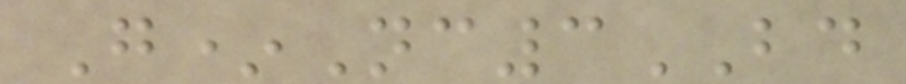G*Nc3BD
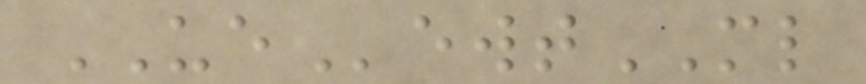UEewtML
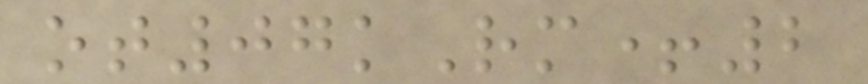ot07kRm+2
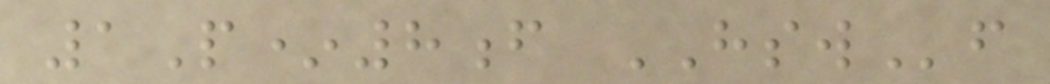1P*8f HSWf
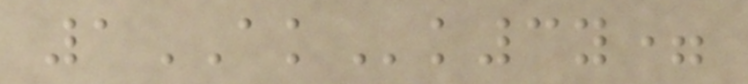1AKk3y=
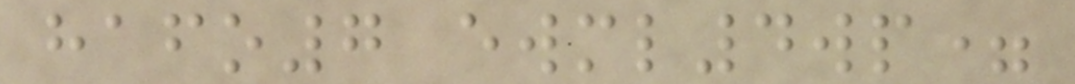hafo7 ewml4wp=
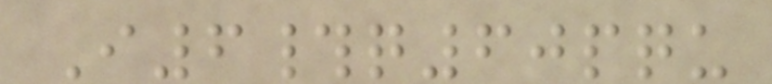I6#q60pqu
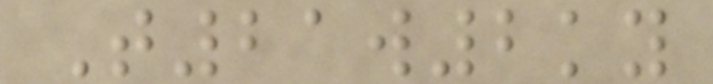T21w2ky
